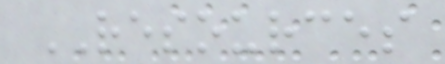RESOURCES
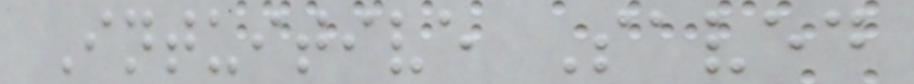Intuitive Saved
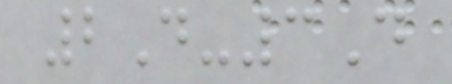2D-3D
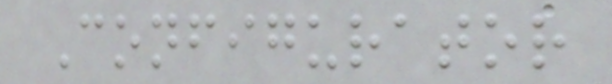Configurator
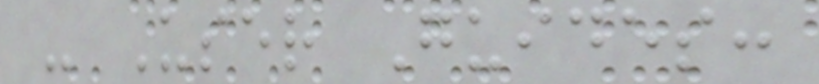- User Guides:
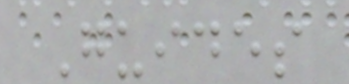Guides
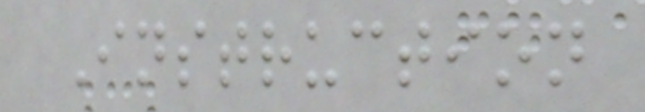Instruction
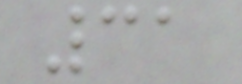31
